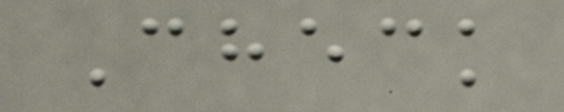Check
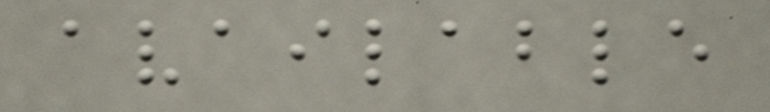available
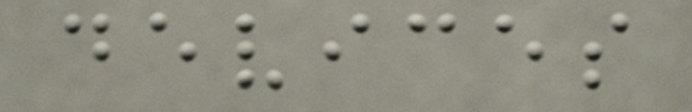devices
